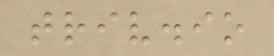triv.io
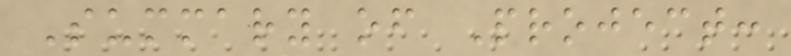Summary of Project:
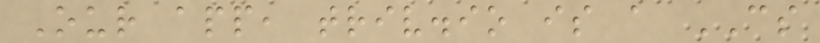Our app, triv.io is a CS
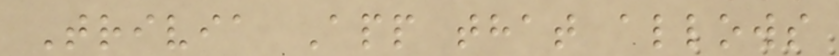Trivia App that allows
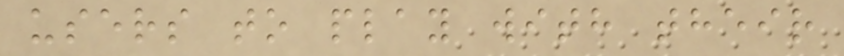users to play with their
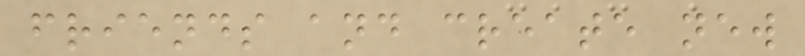friends and create new
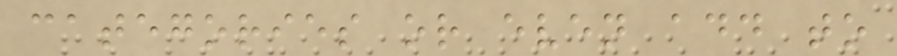categories or even add to
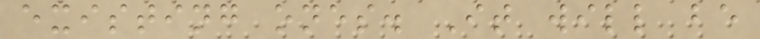existing ones. It will be
